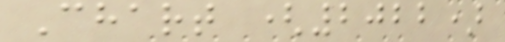Chart (2022)
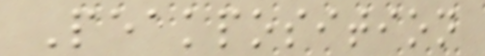Peakposition
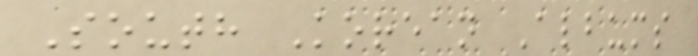South Korean Albums
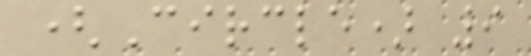(Circle) 9
